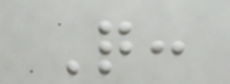Q:
